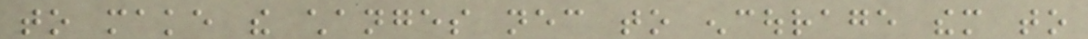to make the changes necessary to encourage them to
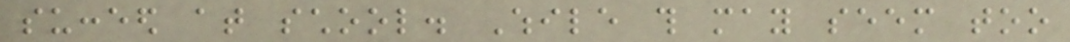succeed at school. While this may seem too
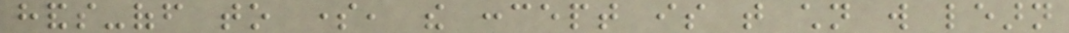hands-off to some, the concept is that children will learn
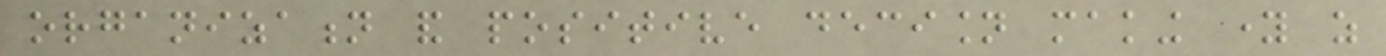organization and positive decision making young as
